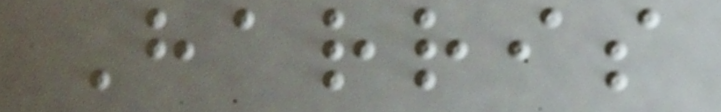Harris
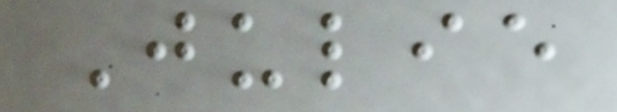Julie
